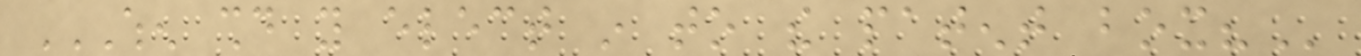WHEN SHOULD YOU ELECT IN TO THE PATENT BOX?
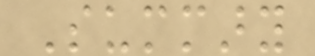Summary
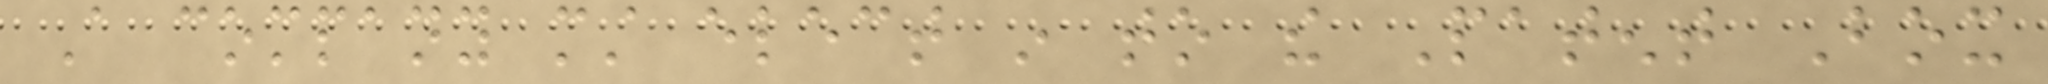A company must elect in to the Patent Box
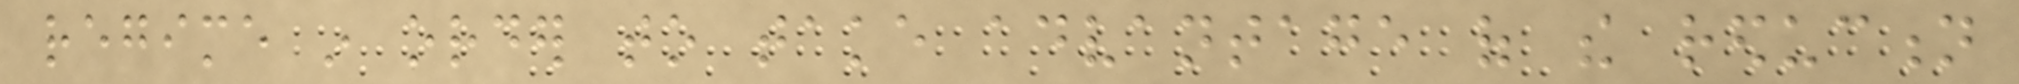regime in order to take advantage of the reduction
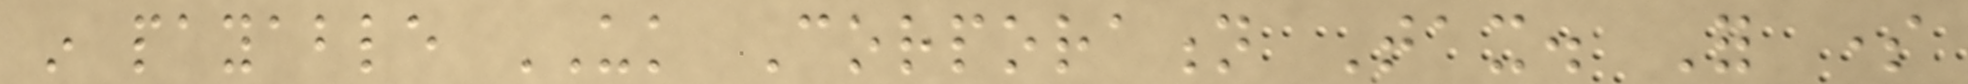in payable UK Corporation Tax. For some
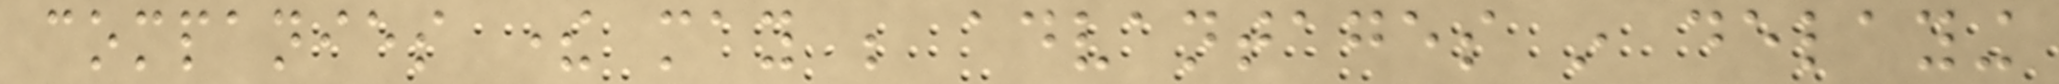companies there may be advantages in delaying
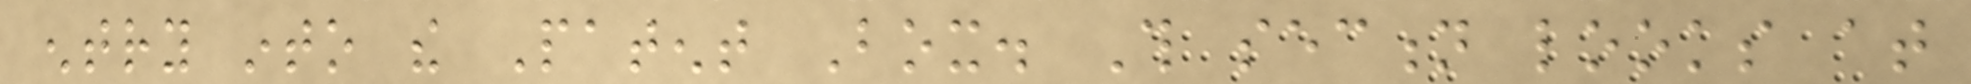entry into the Patent Box. This section looks at
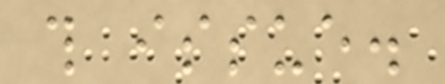this issue.
